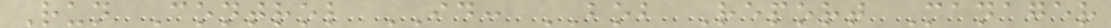Run Control ID: BOB Report Manager
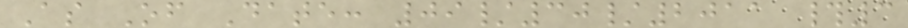As Of Date: 09/30/2011 #3
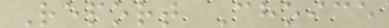Report Choice
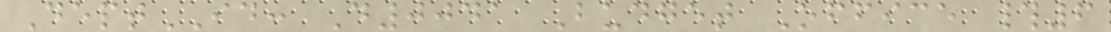DeptID: D0041 Budget Office #6
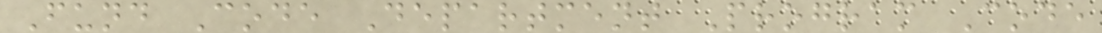Fund Code Department Program Code
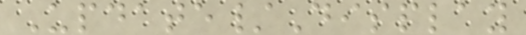Update/Display
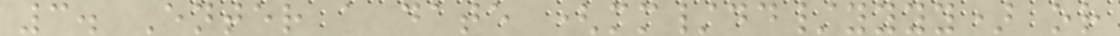3. Enter a date (mm/dd/yyyy) or
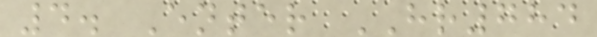4. Enter HR784
